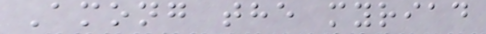Among the myriad
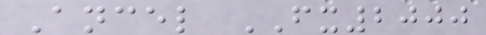Ancel FX2000
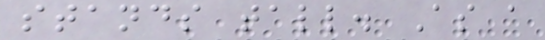stands tall. As a
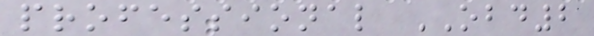professional OBD2
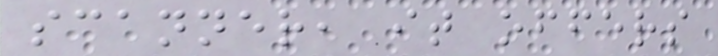scanner, it offers
